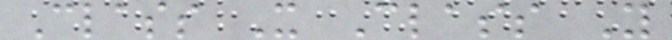Class X Class Y
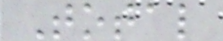Total
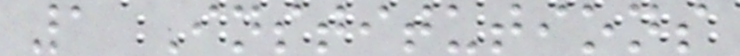1 Institutions
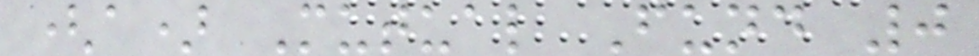(a) Mutual Fund 0
